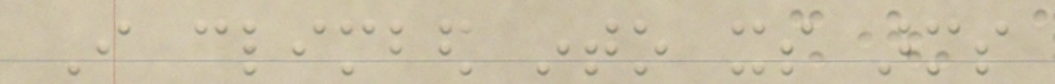I climbed into its arms
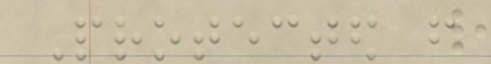Protected from
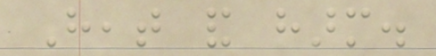Heat and harm.
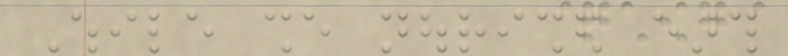While she nourished earth
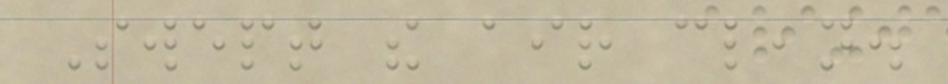Swept the air clean.
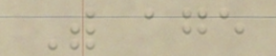With age
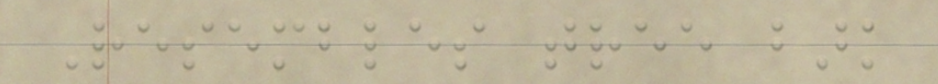Resembles tree bark
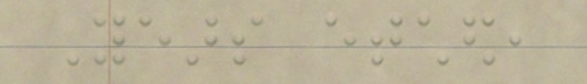Years etched,
